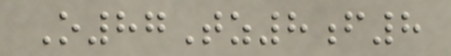O87Tz8f8
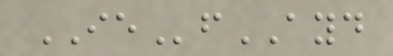IEfAYD
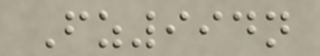Fz994n
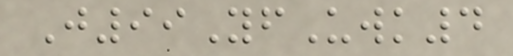J99YfUwk4
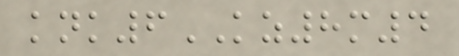knk6KZ8m4
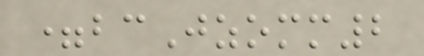=bcJzomm2
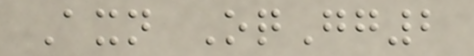Axn OqGg2
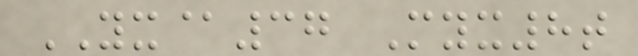YX@37 Myx8t
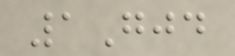1Gjd
